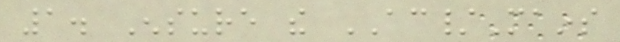1. Ensure the AC/Mains
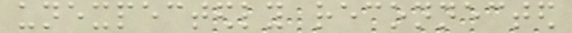unexpectedly reconnected
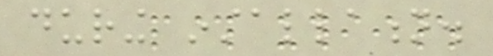during installation.
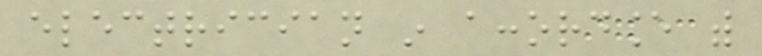electrician in accordance with
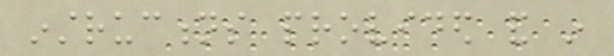instructions provided and in
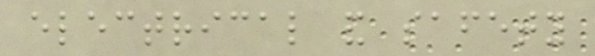electrical and safety
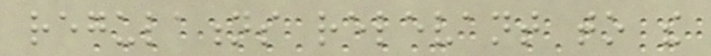regulations relevant to the
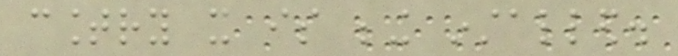country it is being installed.
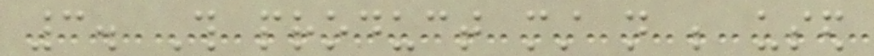3. This product must not be used
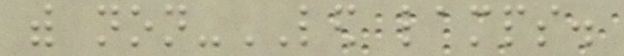with non-LED lamps.
